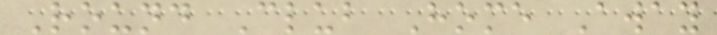Round Club Home Away
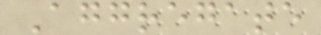Aggregate
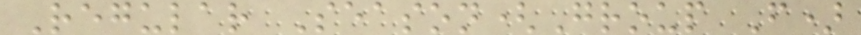Regular Season(Group F)
